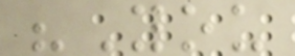"You
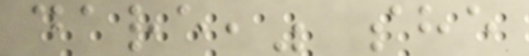dare," she
